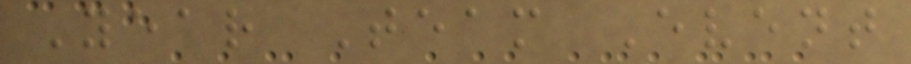Year Team Event
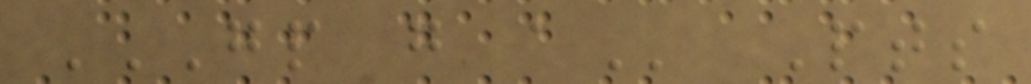GP G A Pts
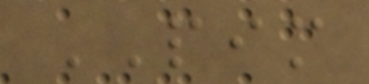PIM
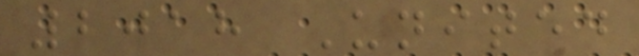2018 United
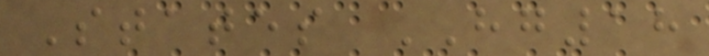States HG18
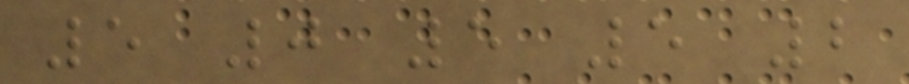5 0 5 5 2
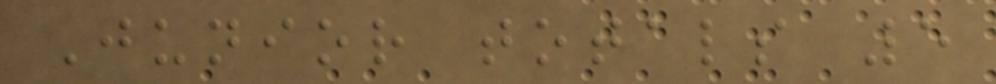Junior totals 5
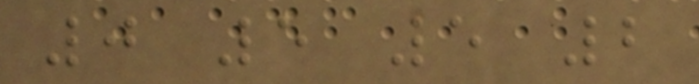0 5 5 2
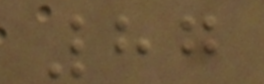87
